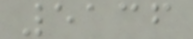5136
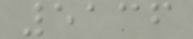5136
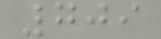709
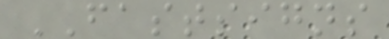FASTSIGNS
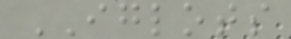IGLOTS
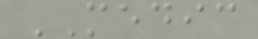MEDIC
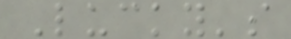Lucky's
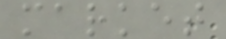market
